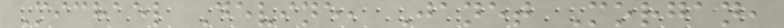Michael Devine, Janet Morgan,
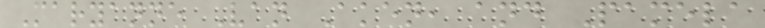Maryanne Van Aken, and Pamela
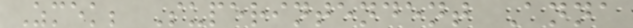Zmek; Superintendent Anna
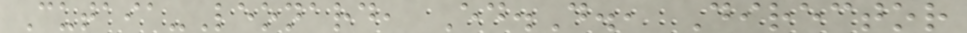Cutaia-Leonard, Ed.D., Director
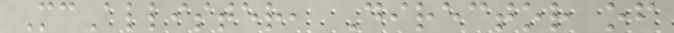McAllister, Director of
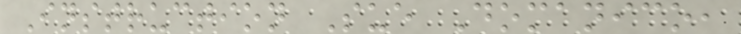Instruction Sue Domanico,
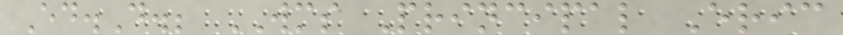Ed.D.; WMS Principal Eric
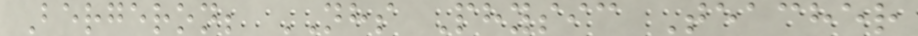Bergeron; NHS Physic Teacher
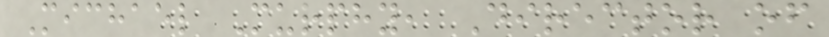Michael Murphy, Director of
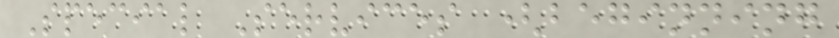Special Services (beginning
